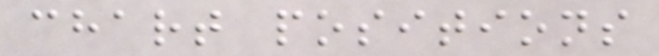chart positions
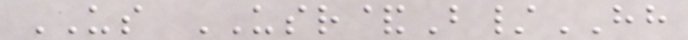US USR&B/HH
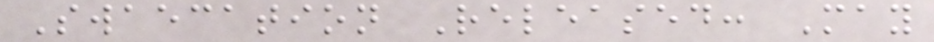Swaecation Released: May
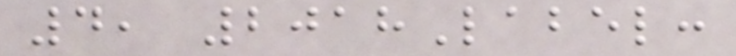4, 2018Label:
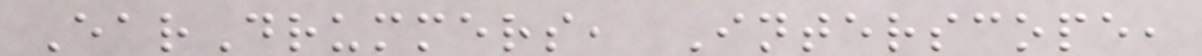EarDrummers, Interscope,
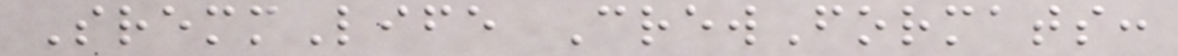SremmLife CrewFormats:
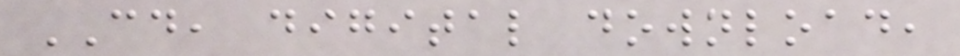CD, digital download,
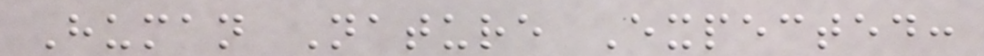Human Nature Expected:
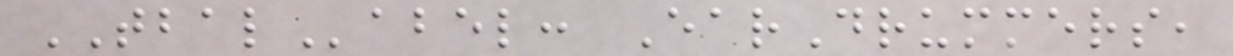TBALabel: EarDrummers,
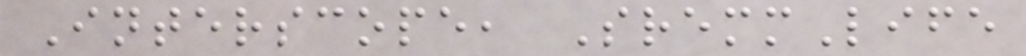Interscope, SremmLife
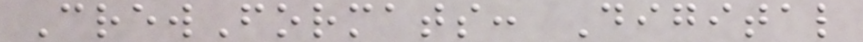CrewFormats: Digital
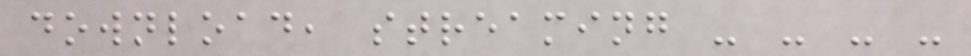download, streaming - - - -
